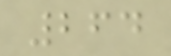264
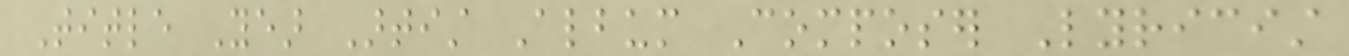Title Year Artist Album Composer Lyricist
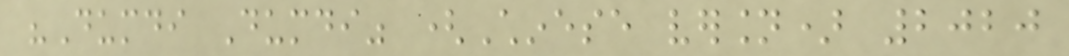"Dumdi Dumdi" (Chinese version) 2020
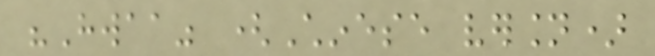"Hwaa" (Chinese version)
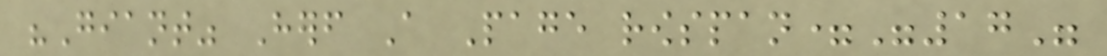"Giant" Herself A Page rowspan="17"
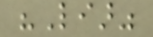"Liar"
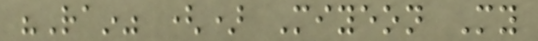"Rain" () Miyeon My
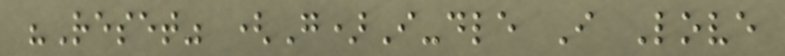"Reset" (G)I-dle I Love
